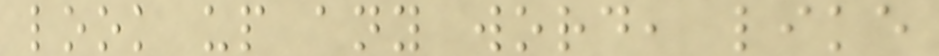look up any word, like
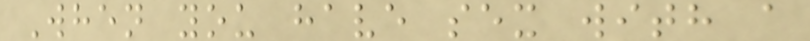When you have sex with a
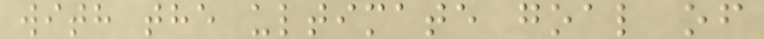with the ultimate goal of
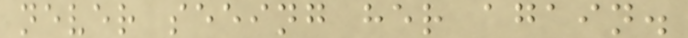never seeing her again.
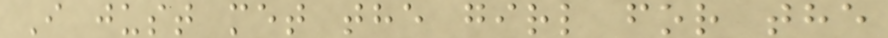I just met the girl for the
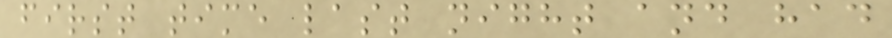first time last night and had
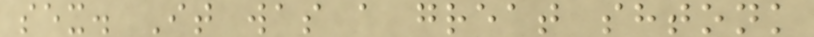sex. It was a great shtonk
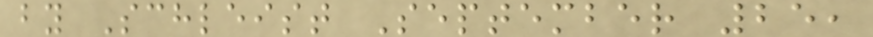by Schleist September 25,
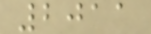2011
